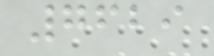7629
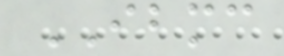IBMC
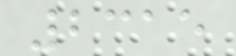2315
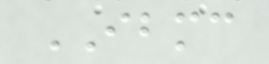IBMC
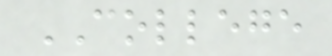COLLEGE
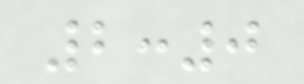2:0
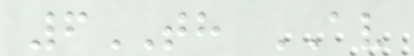6TH AV
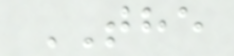THE
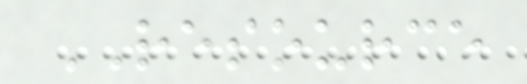RESOURCE
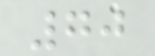70
